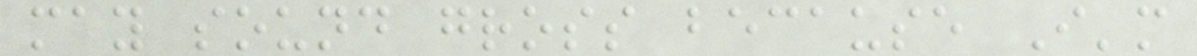may sound gross because I'm
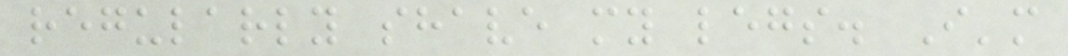regularly shave my legs. I'm
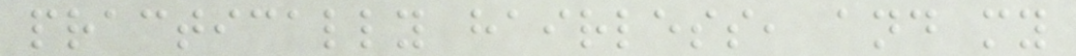practically hairless, and my
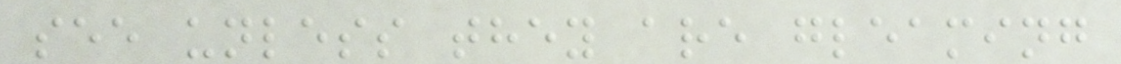see unless they are gleaming
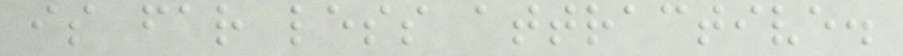is far less attractive.
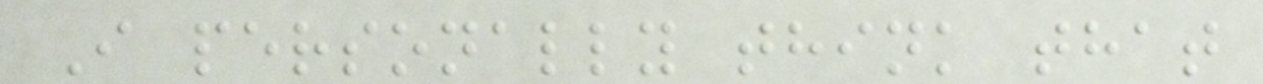I personally think that
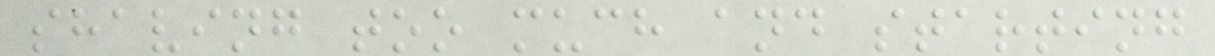shaving too much and starting
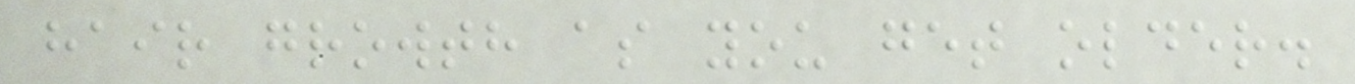hair growth as you get older.
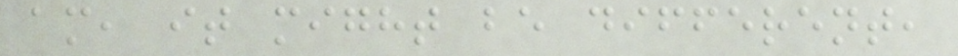am, it might be different,
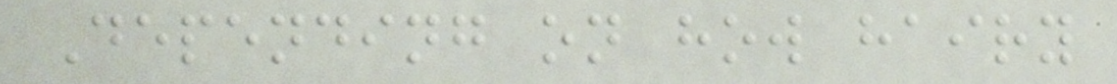Depending on how hairy
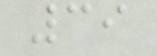39
